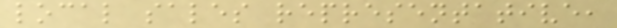local sales representative,
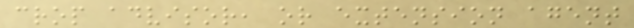crop advisor, or extension agent
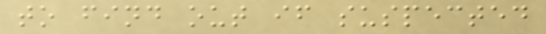to find out if suspected
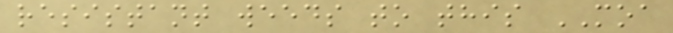resistant weeds to this MOA
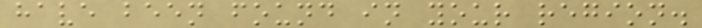have been found in your region.
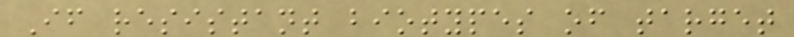If resistant biotypes of target
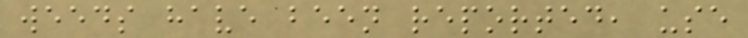weeds have been reported, use
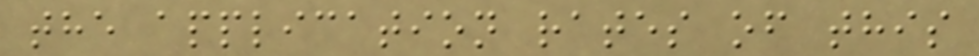the application rates of this
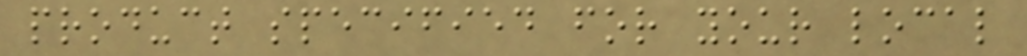product specified for your local
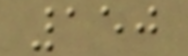150
